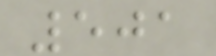501
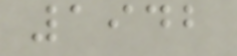1942
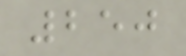250
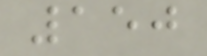150
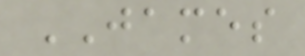JAMES
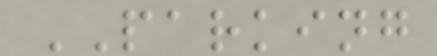PARKING
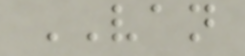VAN
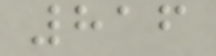816
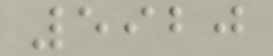5920
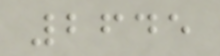2645
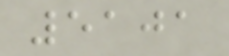5101
